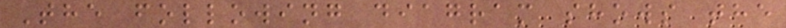The following diagram shows the
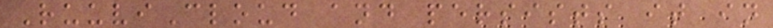RuuviCloud and persists it in
